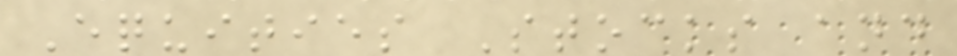Equities Stocks and
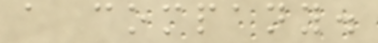a company.
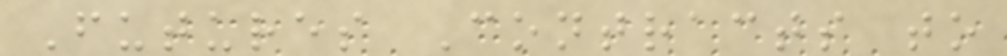Futures Contracts to
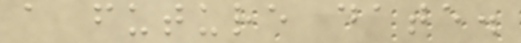a future date.
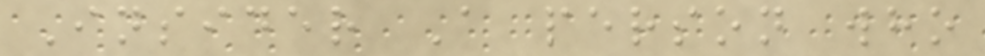Insider A person who
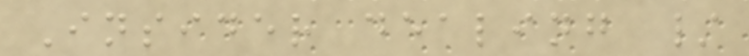Insider dealing /
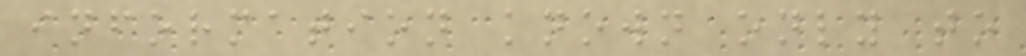information known only to
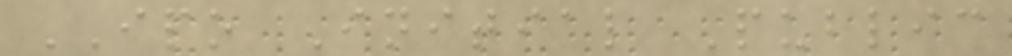IPO Initial Public
